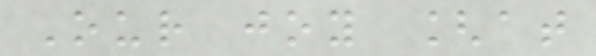Our joy [at
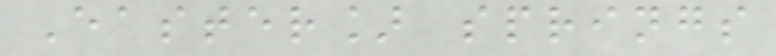Easter] springs
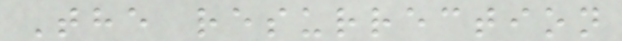The resurrection
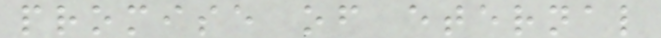promise of eternal
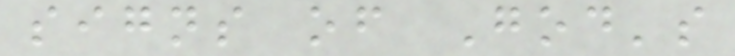signs of God's
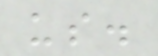us.
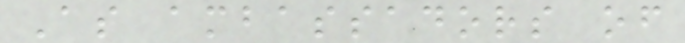As ambassadors of
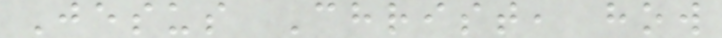Jesus Christ, how
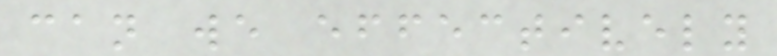can we effectively
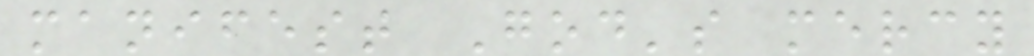manifest God's mercy
